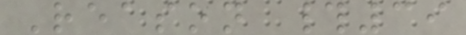Reason #39
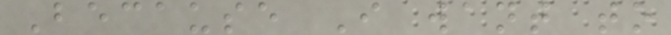Because I want to
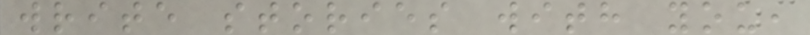write stories with you,
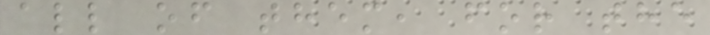all of them, for the
